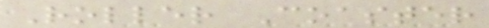Roller Coaster
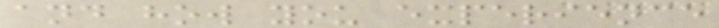and how you experience
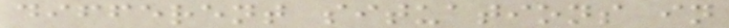different situations in
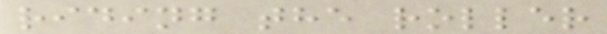riding the roller
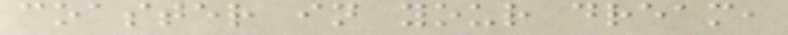coaster in your dream,
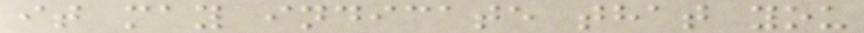it may indicate that you
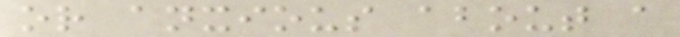or anxious about a
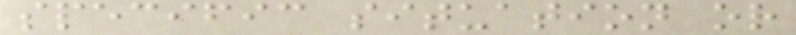specific situation or
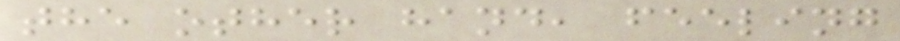the other hand, feeling
